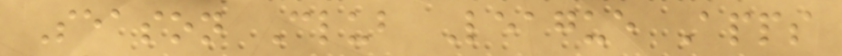Season Club League Apps
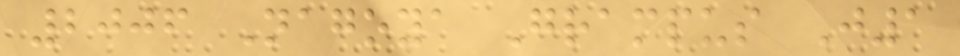2006 Nagoya Grampus J1
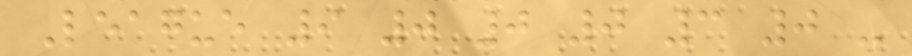League 9 0 0 0 3 0 -
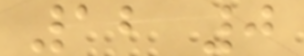12 0
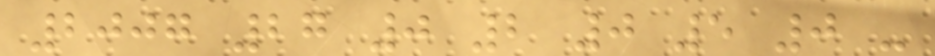2007 27 0 2 0 5 0 -
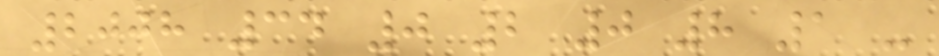2008 34 0 2 0 8 1 -
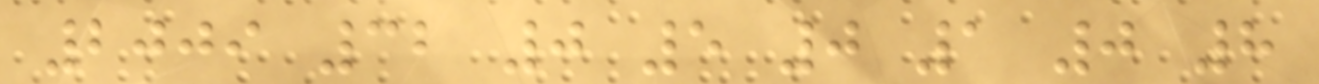2009 32 0 5 0 1 0 8
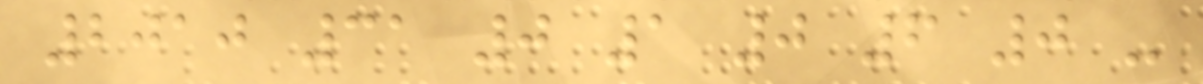2010 31 0 1 0 6 0 -
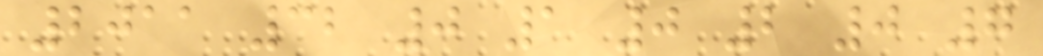2011 32 0 1 0 2 0 7
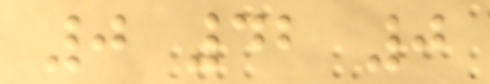0 42 0
